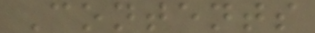Contents
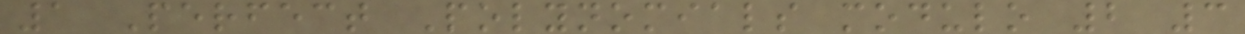1 Perfect Polynomials modulo 2 3
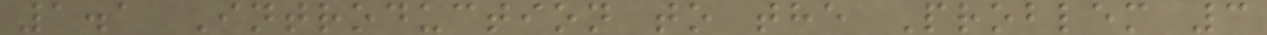1.1 Introduction to the Problem 3
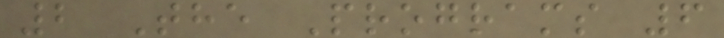2 The Programs 6
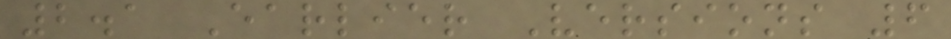2.1 Earlier Versions 6
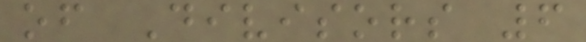of Divisors 6
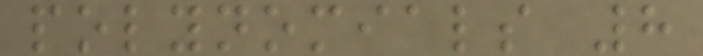polynomials 8
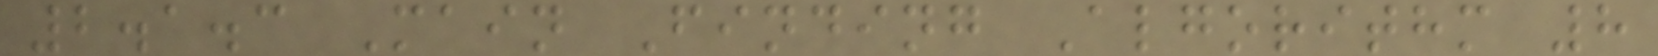2.1.3 Main Finding Algorithm 8
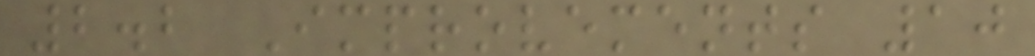2.2 Improvements 10
